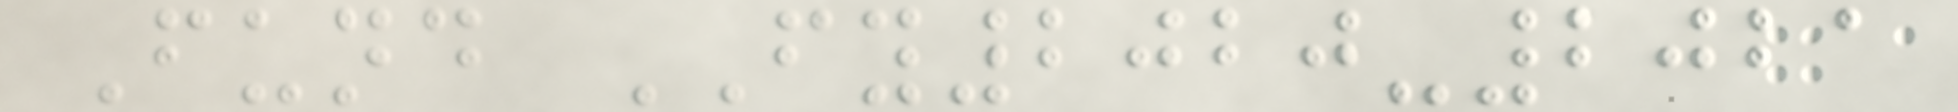Fund FY2020-2021
